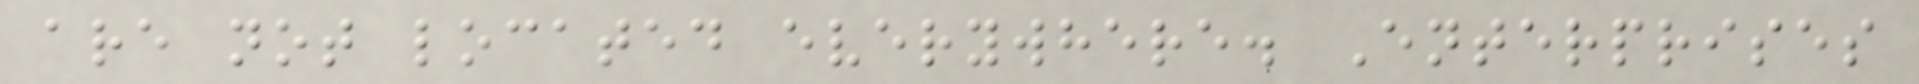are not located everywhere. Enterprises
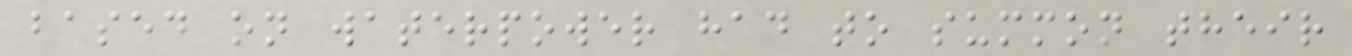based on waterpower had to summon their
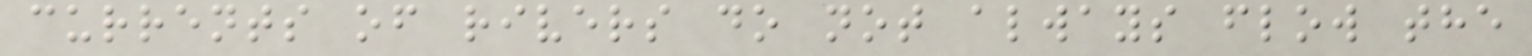currents of rivers do not always flow the
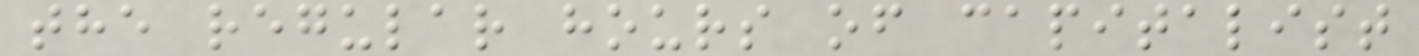the regular hours of capitalist
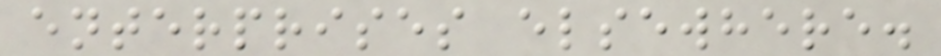enterprises elsewhere.
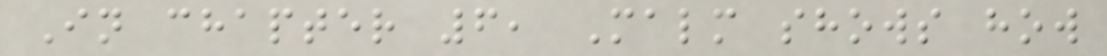In chapter 6, Malm shows how
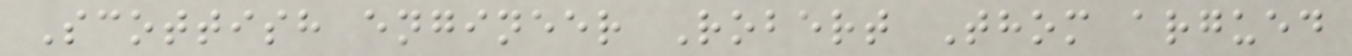Scottish engineer Robert Thom argued
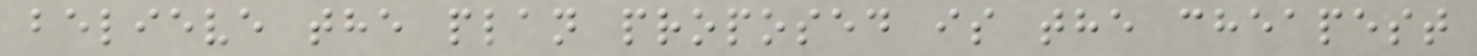believe the plan proposed is the cheapest
